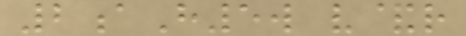2aH5w v&r
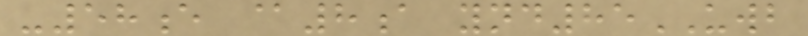-58e @8a ynd85UWB
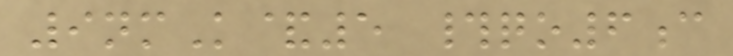9nmK&5 #qo6c
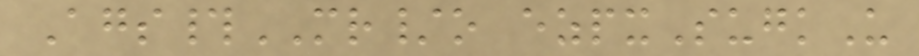Ags#MR/o ezpxSugkU
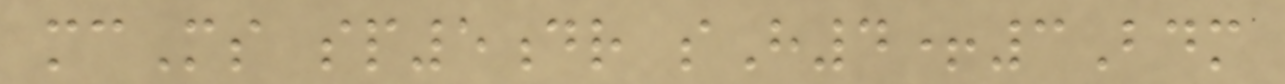mcMs sp5dr sH4+3Bdm
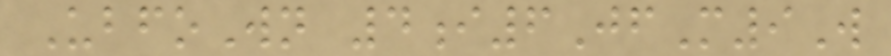UbfoWn 4i6JfM9W
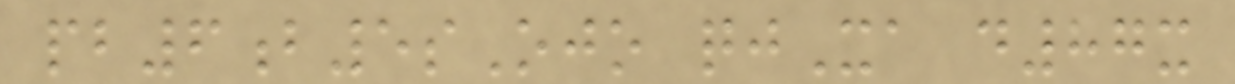pb6b5sOjo qjXa d87x
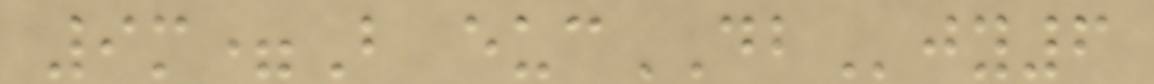9m=B eucDBjy6
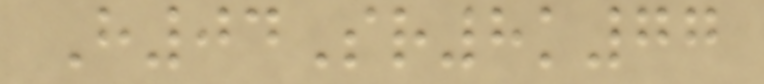H04Sr8k77
